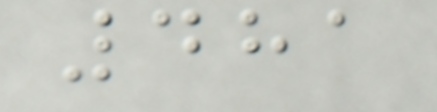481
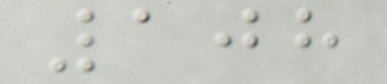108
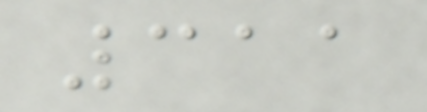311
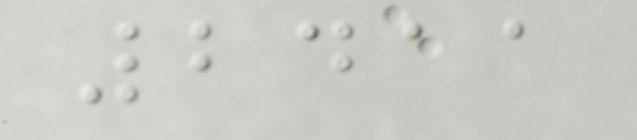2411
